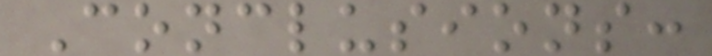Conclusions:
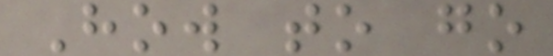How to go
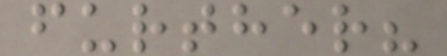further?
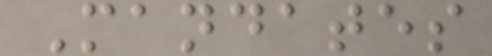Mandates
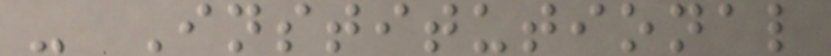- Institutional
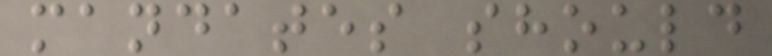mandates should
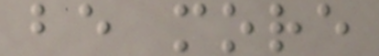be more
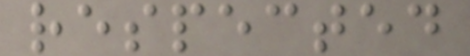respected
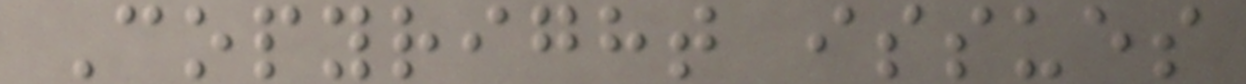Copyright issues
